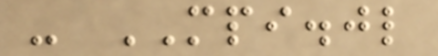- MPI.jl
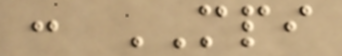: MPI
